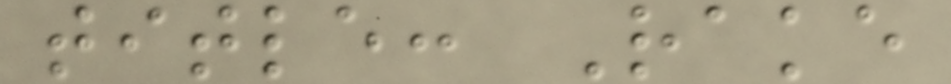title: Rake
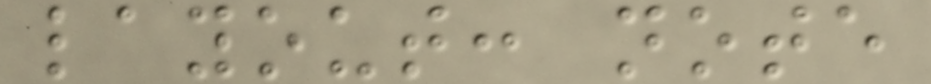layout: note
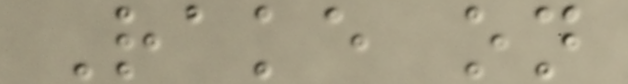Rake on
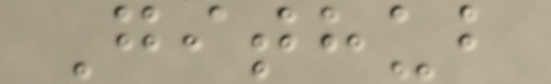Github
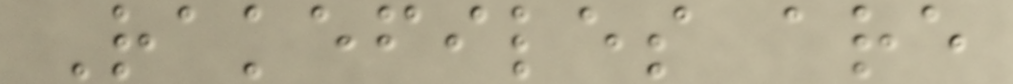Rakefiles are
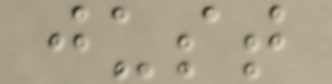just
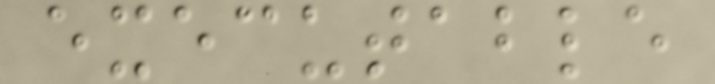executable
